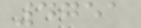4751
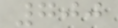700
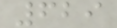629
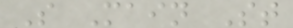S Main St
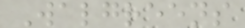Walgreens
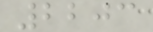2203
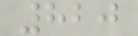820
